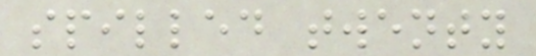spilled twenty
